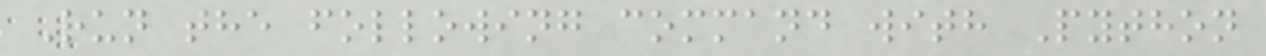Run the following command with Python
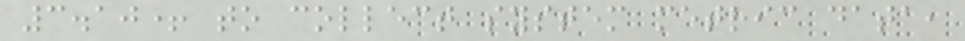3.10+ to collect system metric data,
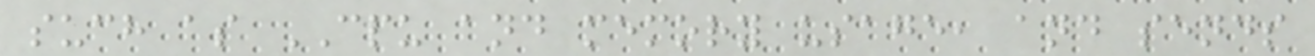such as CPU and memory usage, and sends
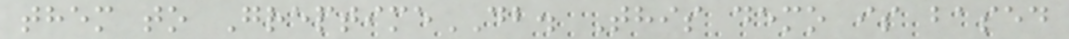them to GreptimeDB. This demo is based
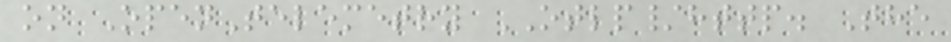on OpenTelemetry OTLP/http. The
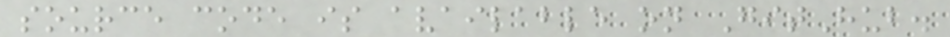source code is available on GitHub.
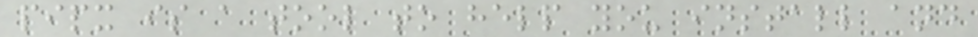pipx is a tool to help you install and
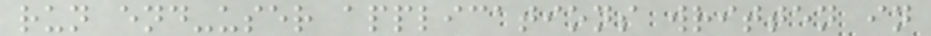run end-user applications written in
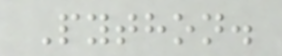Python.
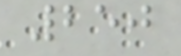250
